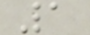1
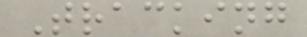Tracking
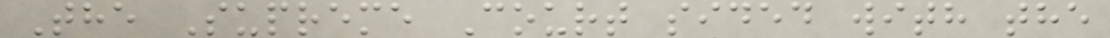The Supreme Court sided with the
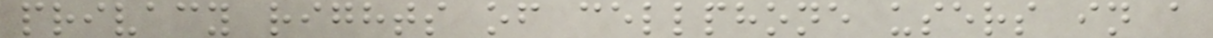privacy rights of cellphone users in a
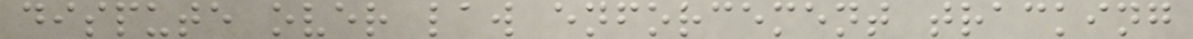dispute over law enforcement tracking
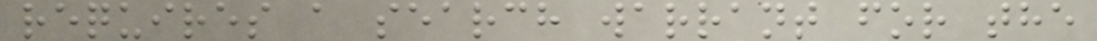requires a search warrant for the
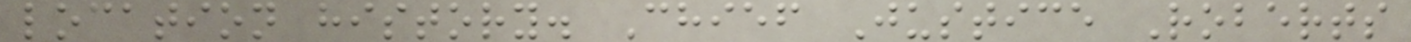location history. Chief Justice Roberts
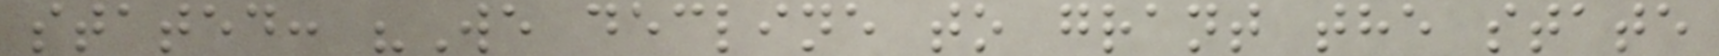stated: "We decline to grant the state
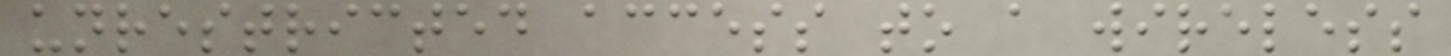unrestricted access to a wireless
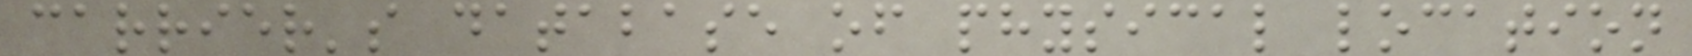carrier's database of physical location
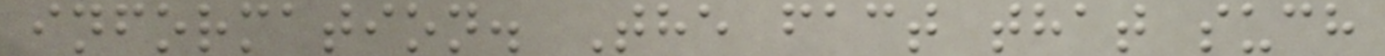information. The fact that such
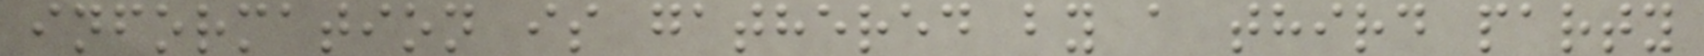information is gathered by a third party
